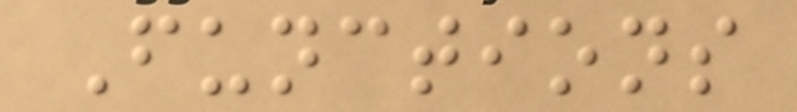Functions
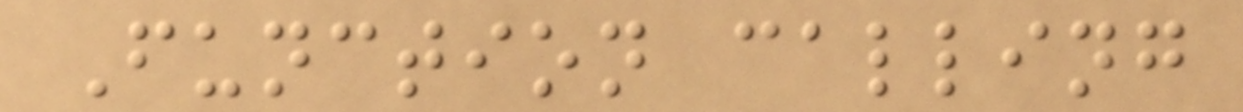Function calling
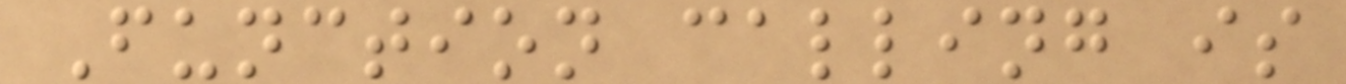Function calling is
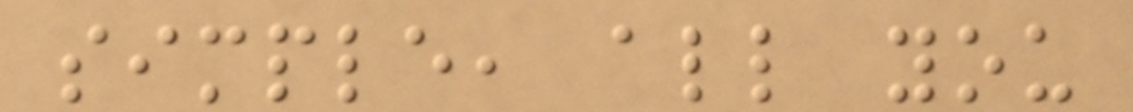simple, all you
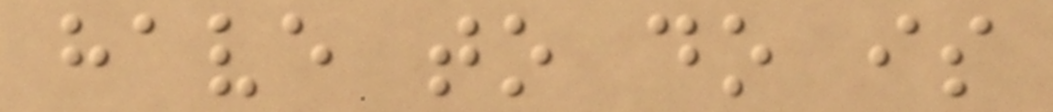have to do is
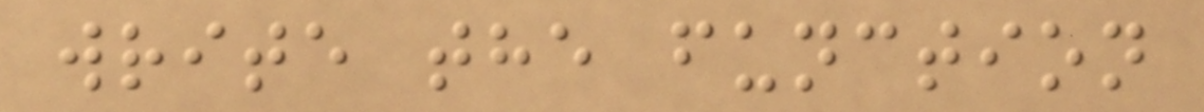write the function
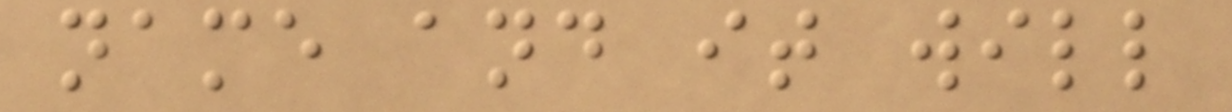name and it will
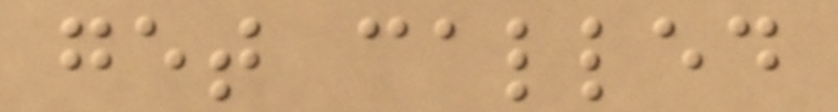get called
